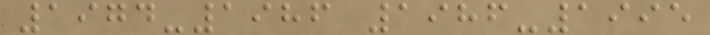1974-1986 1986-1995
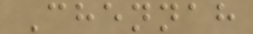Chennah
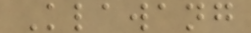Klawang
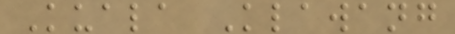Kuala Klawang
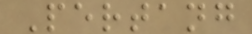Pertang
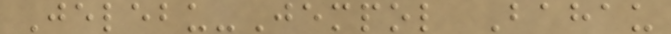Jelebu-Jempol Bahau
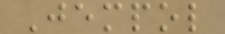Jempol
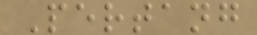Pertang
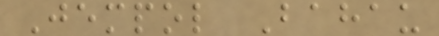Jempol Bahau
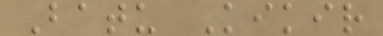Batu Kikir
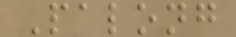Palong
